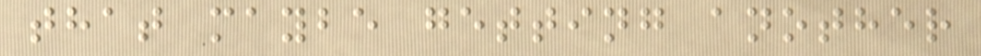that maybe getting another
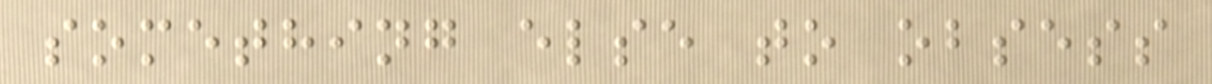something else to obsess
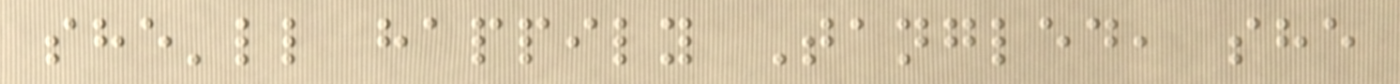she'll happily Tangled, she
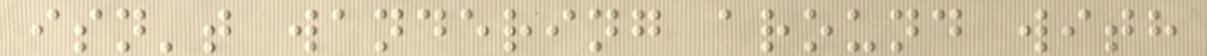isn't wandering around with
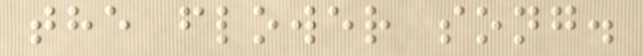the flower song.
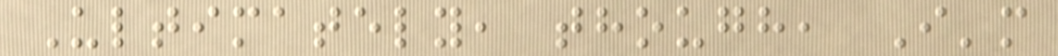Ultimately, though, I'm
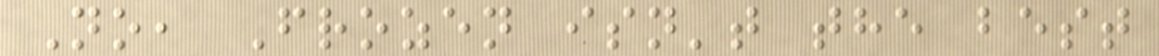No, Frozen isn't the best
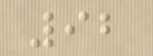92
